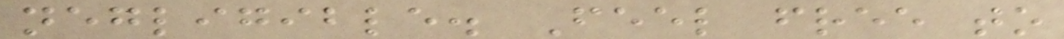negligible. Feel free to
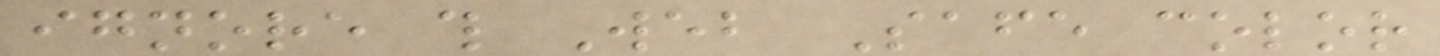ignore this Web Safe color
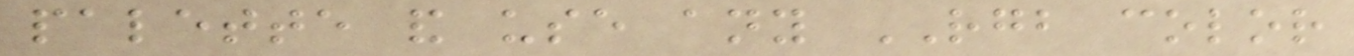palette and use any RGB color
